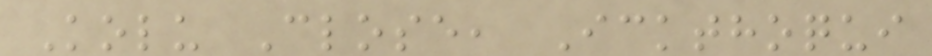Kolu Close, Ickthoqui
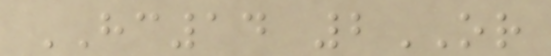HC14 2OR
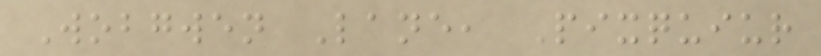Wobgwen Lane, Pixquiur
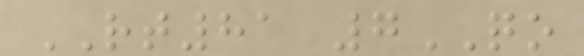RT81 7QO
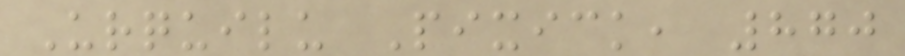Urquilu Pixick, 870
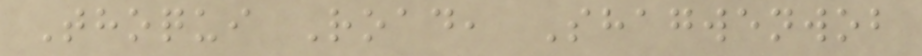Thoqui Road, Shagwenwob
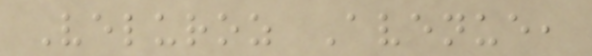Veluroz Avenue,
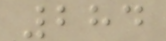284
